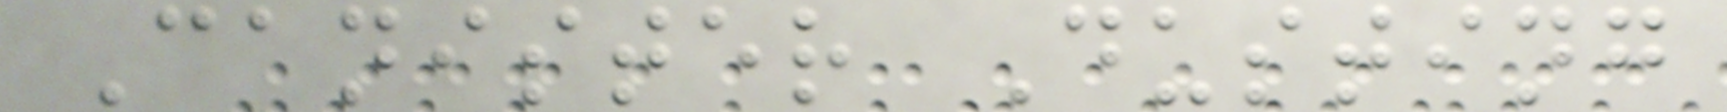Canister Dusting
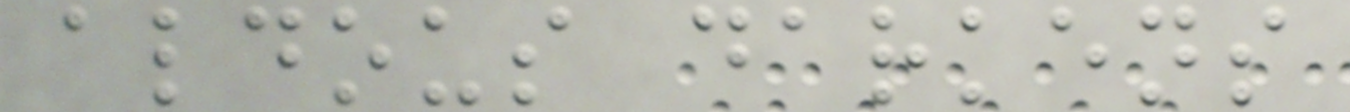aldous darkens
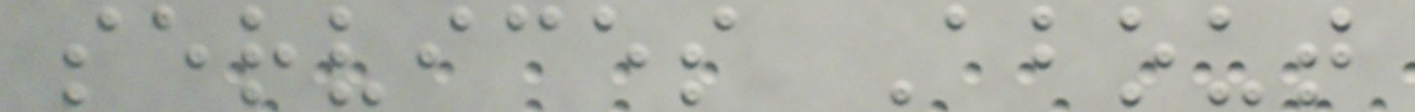services About
